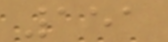151
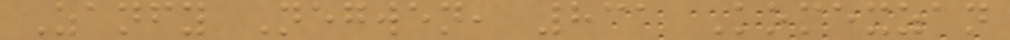Zanfy Negwen, 831 Komexzan
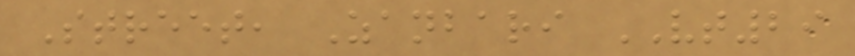Street, Zanbari VT29
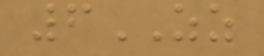6ZZ
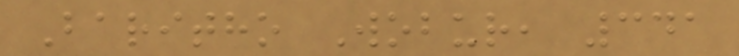Baritho Wobur, 341
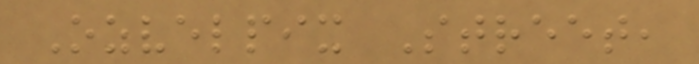Ozvelpix Street,
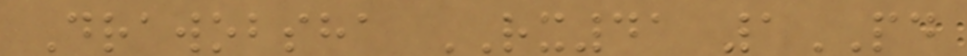Drawobsha RX41 1PD
